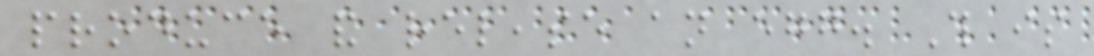produce and release an egg. This is
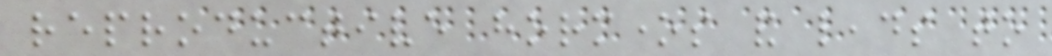reproductive hormones and leads to
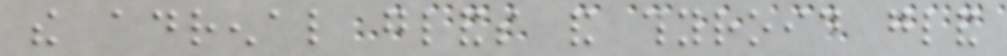the adrenal glands and thyroid gland
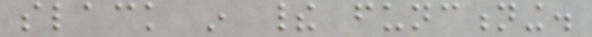slack in their functioning.
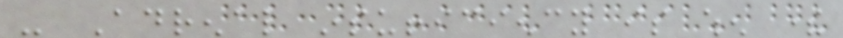- Adrenal insufficiency is when there
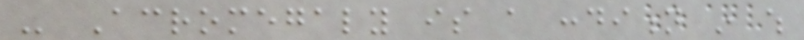- Acromegaly is a condition in which
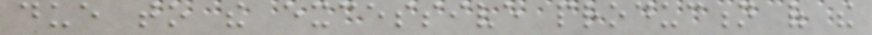due to the excessive production of the
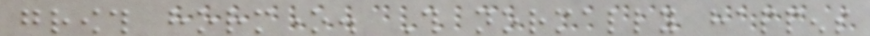growth hormone. This normally happens
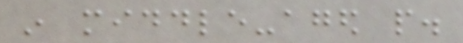in middle-aged people.
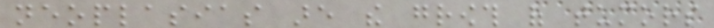neoplasias are the growth of tumors
